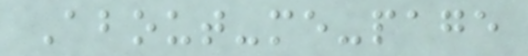About-me-page
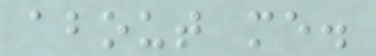about me.
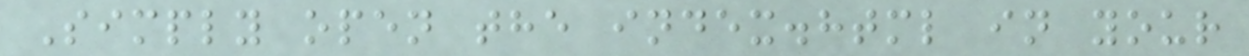Simply open the index.html in your
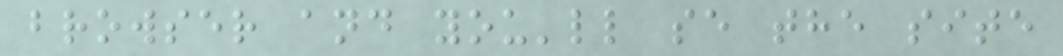browser and you'll se the site
